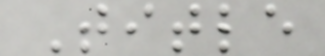Title
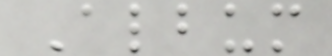Album
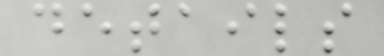details
